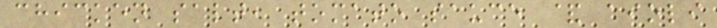chicken salt, tomato sauce & aioli
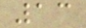13
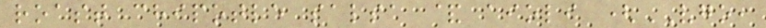roast chipotle salsa & aioli (VGO,
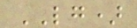LG)
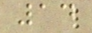14
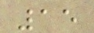15
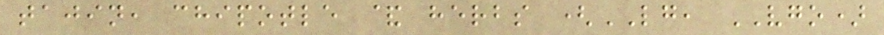tajin, chipotle & herbs (LG, VGO)
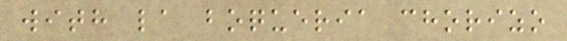with la boqueria chorizo
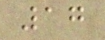17
